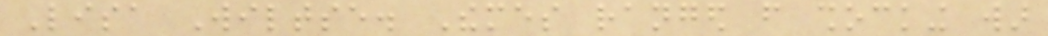Lisa Wiltse. Themes ranged from shocking war
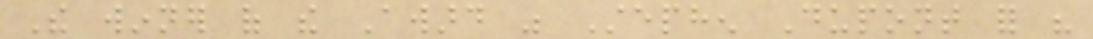The winner of the Award was Stephen Dupont for his
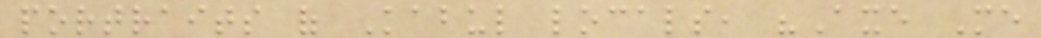portraits of Kabul locals, "Axe Me
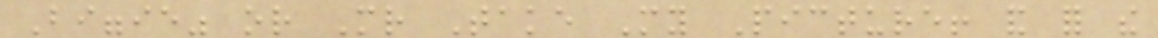Biggie" or Mr Take My Picture! and for the
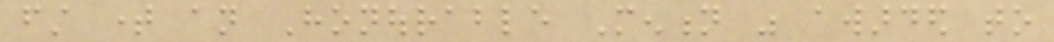first time an Honourable Mention was awarded to
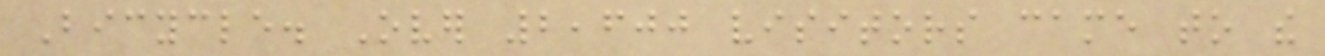Bicycle. Over 2,600 visitors came to the
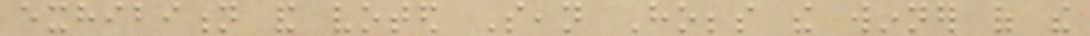exhibition and voted Sean Hobbs the winner of the
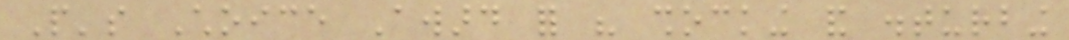People's Choice Award for his shocking and disturbing
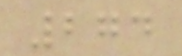274
